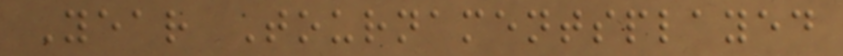Year Tournamentsplayed
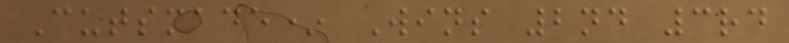Cutsmade* Wins 2nd 3rd
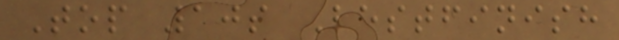Top 10s Bestfinish
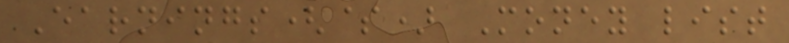Earnings($) Money list
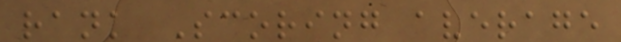rank Scoring average
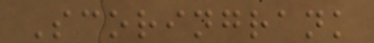Scoringrank
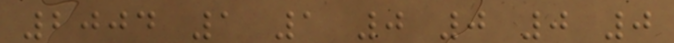2004 1 1 0 0 0 0
